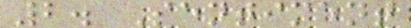2. Sentiment
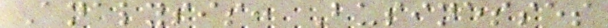Analysis: Businesses
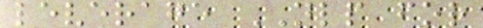leverage NLP for
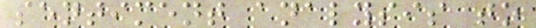sentiment analysis to
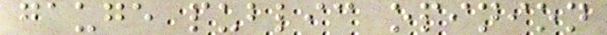gauge public opinion
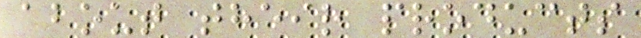about their products
